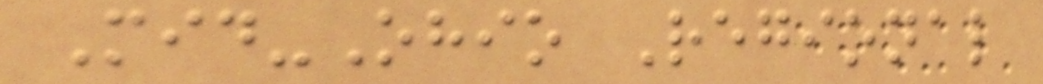Mid-Ohio Regional
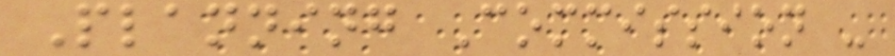Planning Commission -
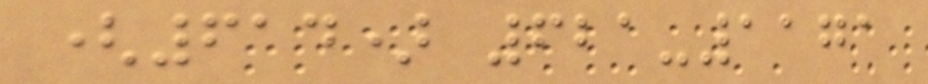(614) 621-1171
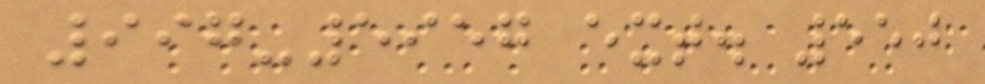997-5957 ext. 550
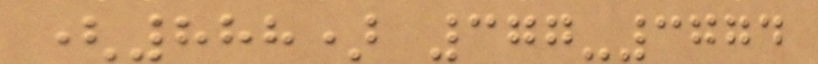(888) 377-3774
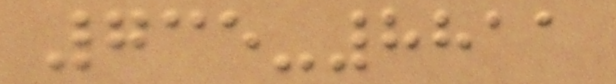735-8811
